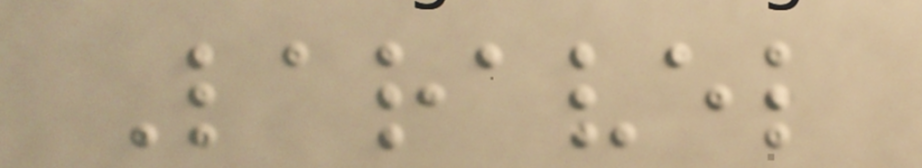Laravel
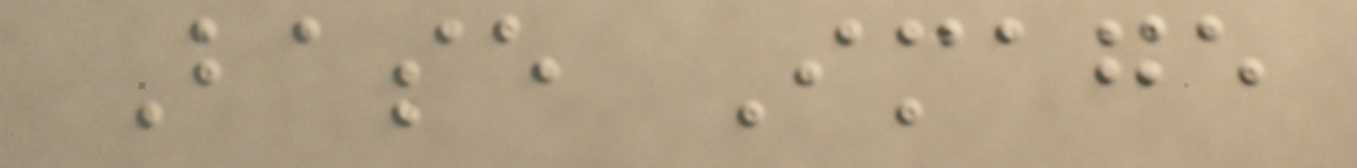Base Image
